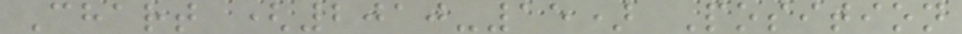Chart (2010-15) Position
